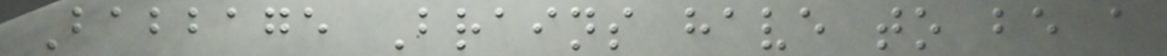Babbage Brains have to be a
